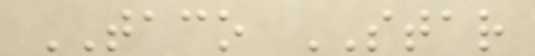TACO STAR
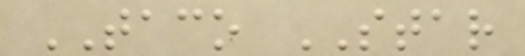TACO STAR
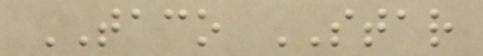TACO STAR
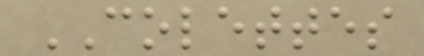COLETTES
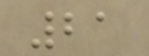21
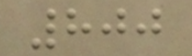800
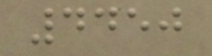4450
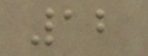12
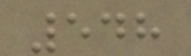548
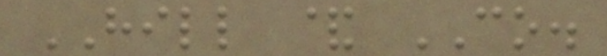HILL & CO.
